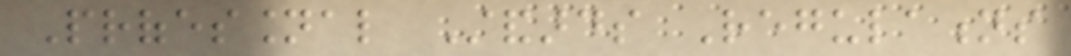Professional Standards Regulations
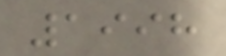1998
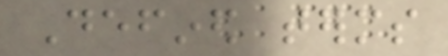Defined terms
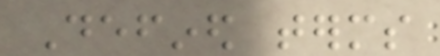Defined terms
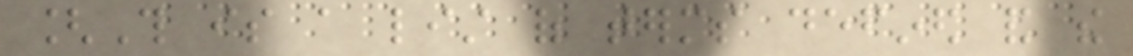[This is a list of terms defined and the
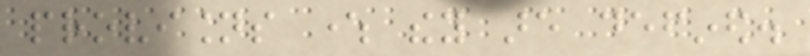provisions where they are defined.
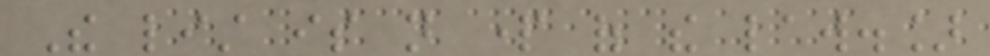The list is not part of the law.]
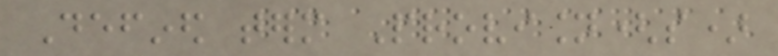Defined term Provision(s)
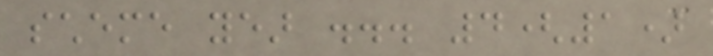scheme year ... 4(1)
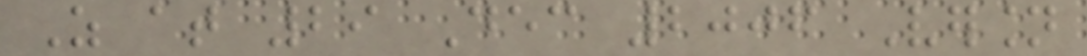As at 29 Dec 2006 Version
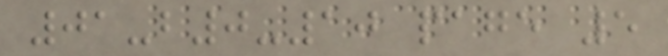01-b0-10 page 5
